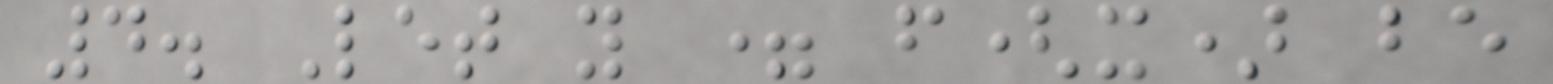4. Let y = f(x) be
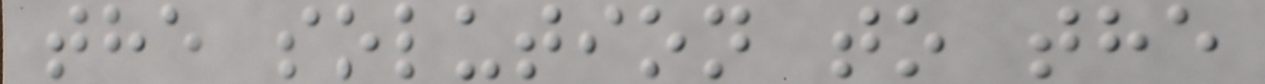the solution to the
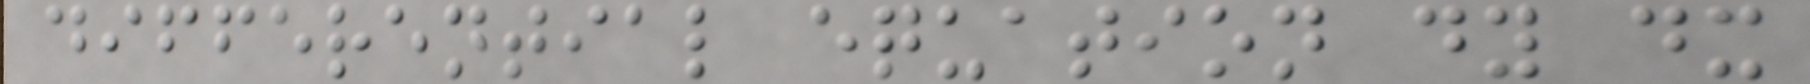differential equation dy dx
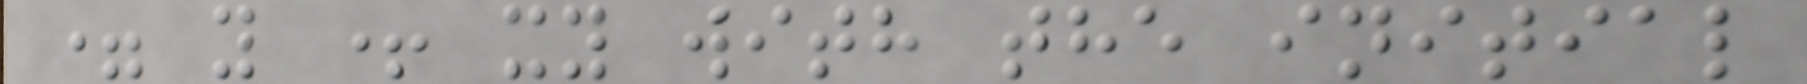= y + xy with the initial
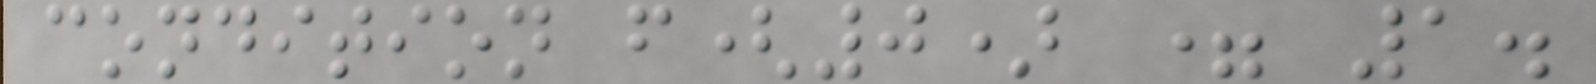condition f(0) = 1.
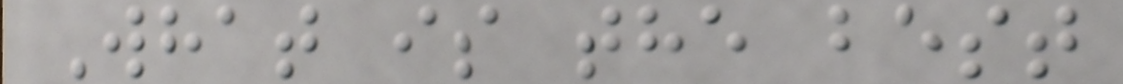What is the best
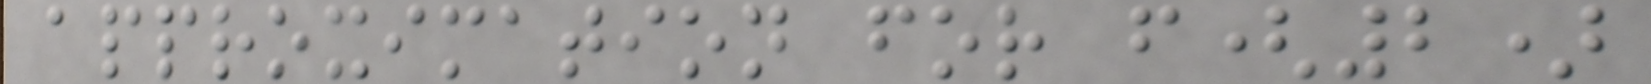approximation for f(2)
